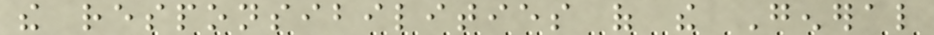the responsibilities of the General
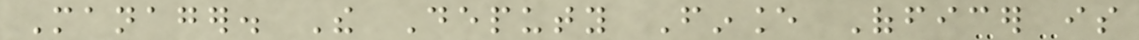Manager. The Deputy Finance Officer is
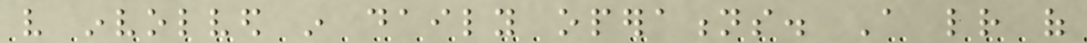very involved in daily operations. A letter of
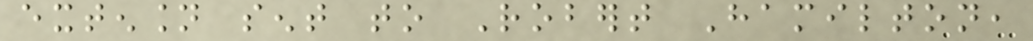extension sent to Robert Hamilton,
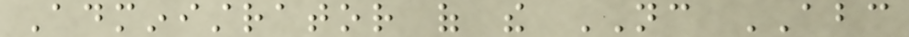Administrator of the NC ABC
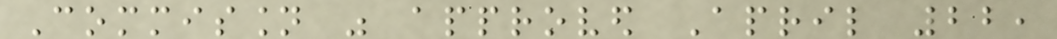Commission was approved April 22,
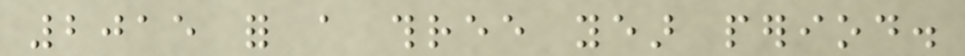2015 for a three year period.
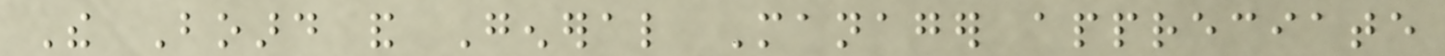The Board and General Manager appreciate
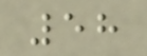58
